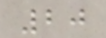20
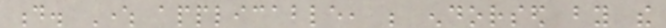d. Where applicable, be endorsed by the
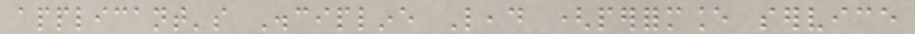applicant's Discipline Lead (performance service
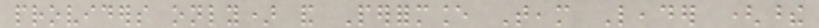providers only) and Performance Team Leader (these
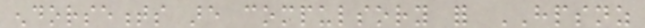endorsements are compulsory for HPSNZ
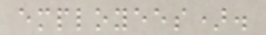employees).
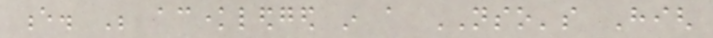e. Be acknowledged in a NSO's High
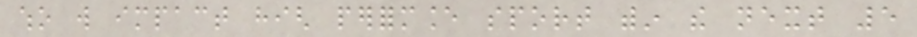who will impact high performance sport within the next 5
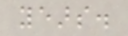years.
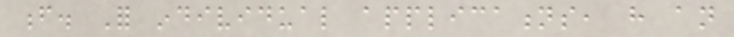f. For individual applications, have an
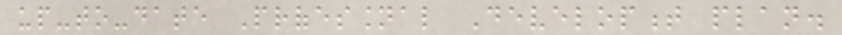up-to-date Professional Development plan.
